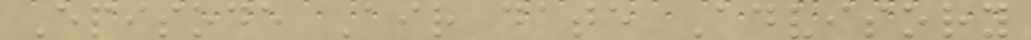Episode Air date Advisory
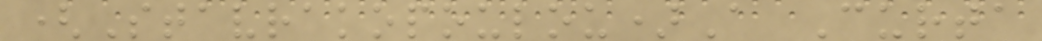(Stavrakopoulou)A Curta
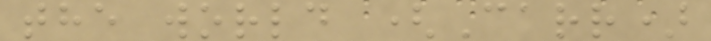the world (Carr)
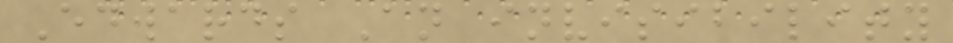Edwards An invisibility
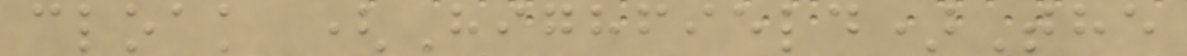cloak (Highfield)The
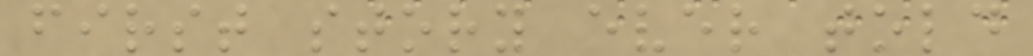first story ever told
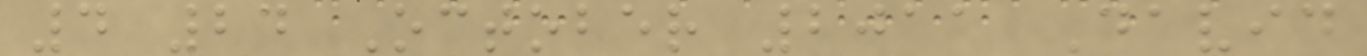4 24 October 2011 David
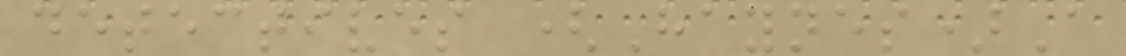detectives (Haynes)A
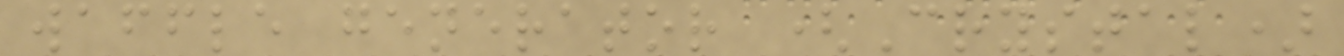waffle generator (Crystal)
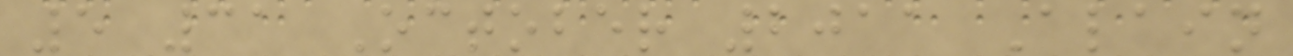5 31 October 2011 Alain
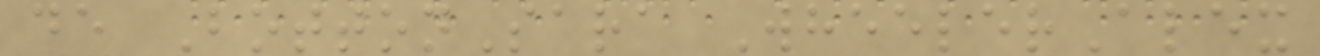de BottonSara WheelerAlex
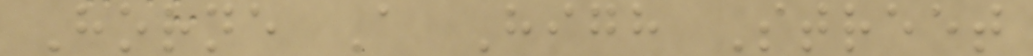Horne A High Street
